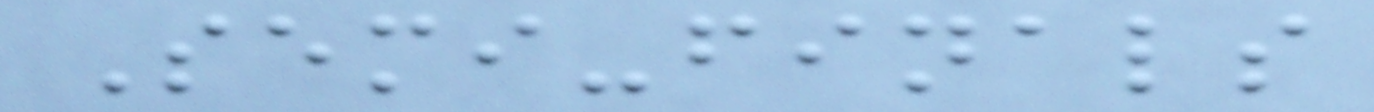Semi-finals
